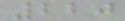220
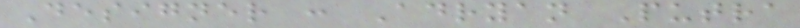Designer : Adryan Putra
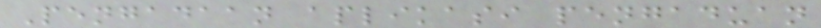Pengadaan aplikasi pengaduan
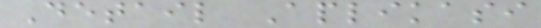Detail Aplikasi
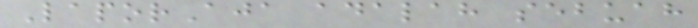LaporAja adalah sebuah
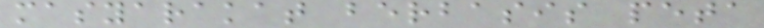masyarakat berbasis peta
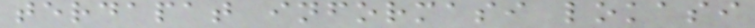terdapat informasi lokasi
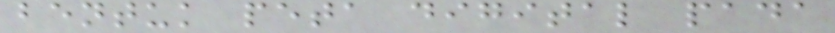bentuk peta digital pada
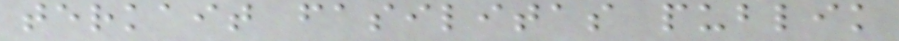terkait fasilitas publik
